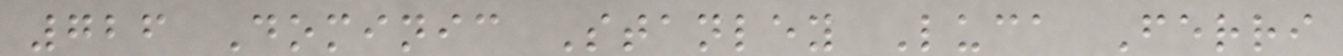726 Dominic Stanley Luca Ferri
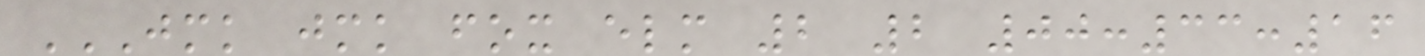JMK JMK FOX ELM 2 2 00:33:16
